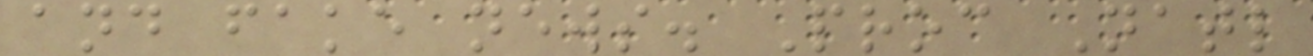and fake news. Proc Natl
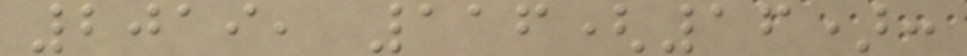2019, 116(16):
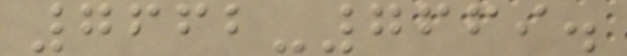7662-7669.
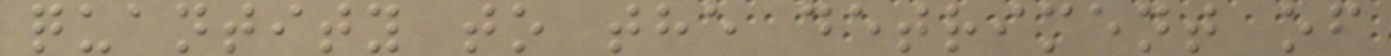quantity to the detriment of
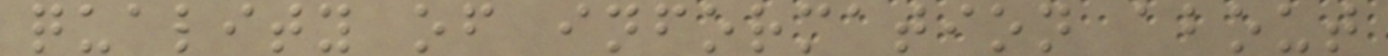quality of information about
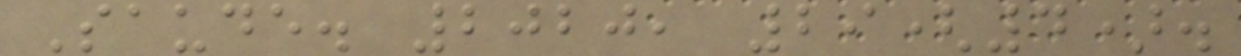Saude. 2020, 29(4).
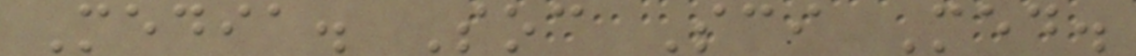Media. Soc Sci Med.
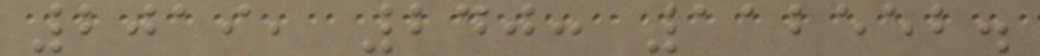2019, 240: 112552.
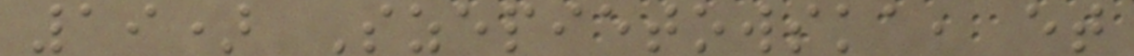19) Szepietowska, et
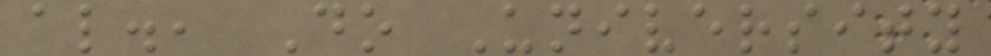al., Do University
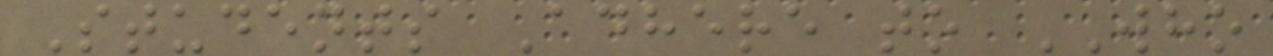Students Adhere to WHO
